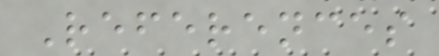References
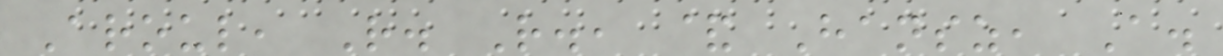Aroul, R. R., & Hansz, A.
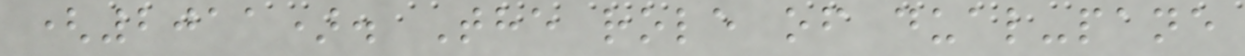(2011). The role of dual-pane
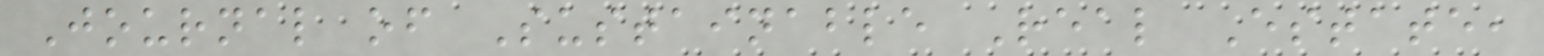Journal of Sustainable Real Estate,
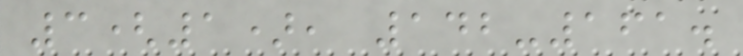3(1), 142-161.
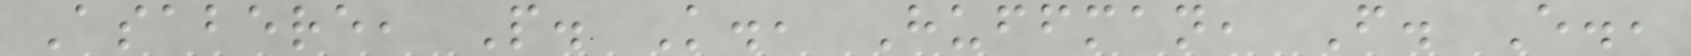Asabere, P. K., Huffman, F. E.,
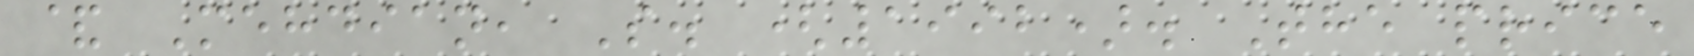& Mehdian, S. (1992). The price
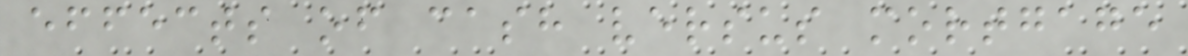effects of cash versus mortgage
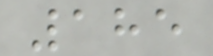185
